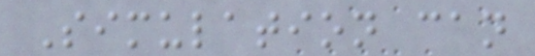Simulation can
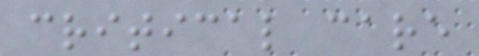critical care
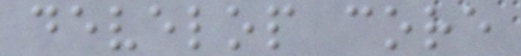develop core
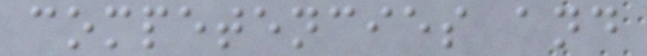competencies and
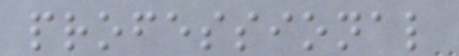professional
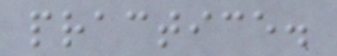practice.
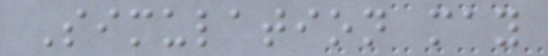Simulation may
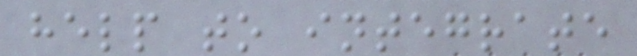help to integrate
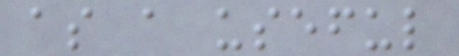as a useful
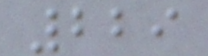229
